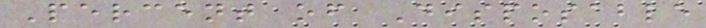Percent of Disposable
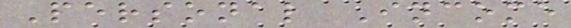Personal Income
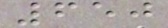650
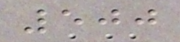500
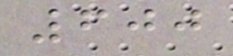600
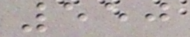550
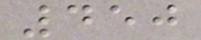450
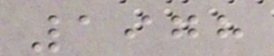1978
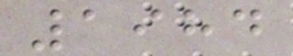1984
